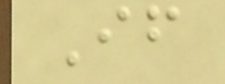If
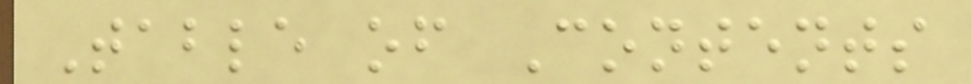Table of Contents
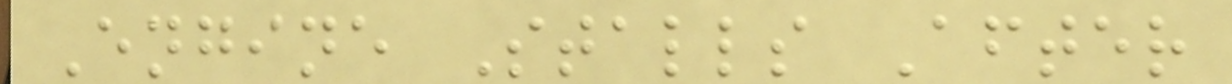Engine Stalls After
